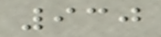930
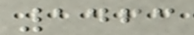1463
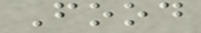Food
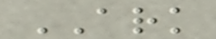ARK
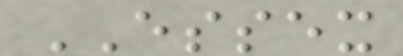ESSEX
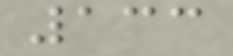133
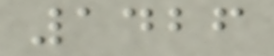1426
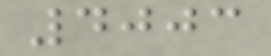4003
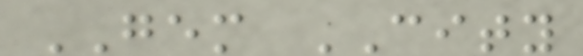GEM CITY
